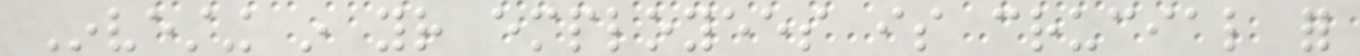Investing in your employees is crucial for
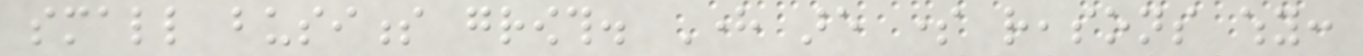small business growth. Here are some reasons why:
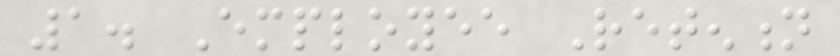1. Employee Retention
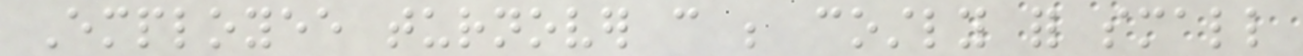Employee turnover can be costly for small
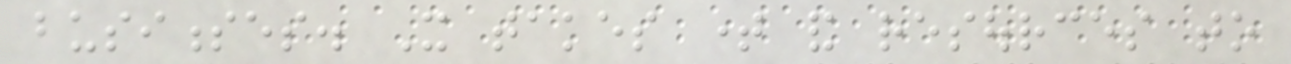businesses. It takes time and resources to
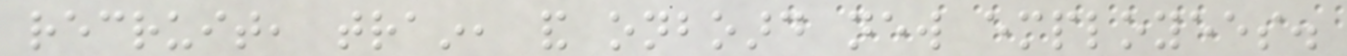recruit, train, and onboard new employees.
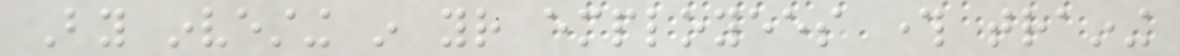By investing in your employees through training
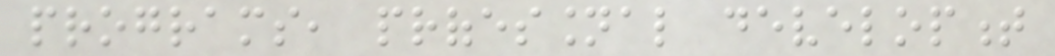programs, professional development
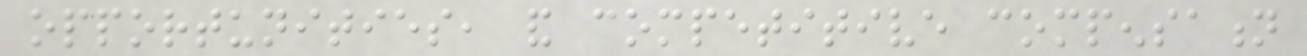opportunities, and competitive compensation
